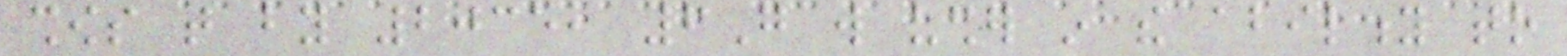shows that by 2035, 6G will usher in the ability to
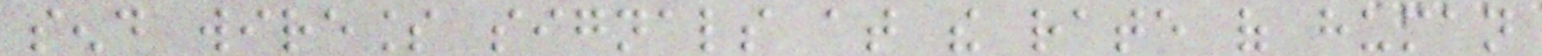send wireless signals at the rate of human
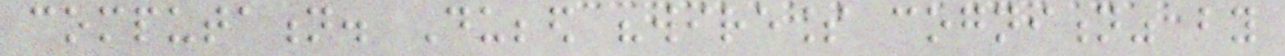computation. Dubbed "wireless cognition" by
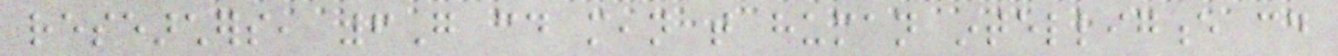researchers, 6G could mean that human intelligence could
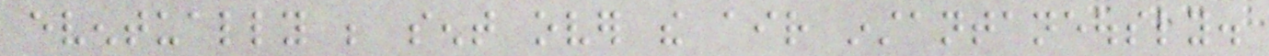eventually be sent over the air instantaneously.
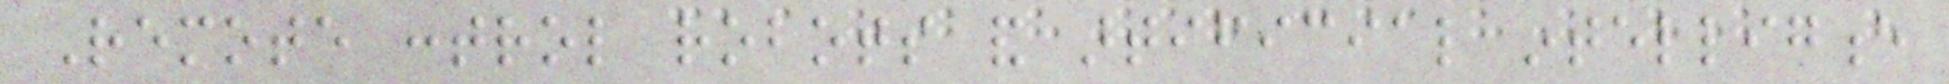Remote control robots and artificial intelligence
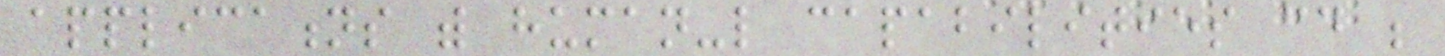applications with human-like capabilities could be
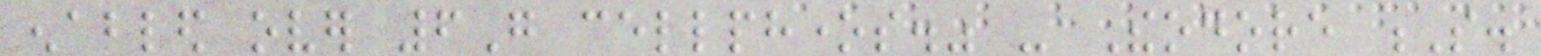enabled over 6G cellphones." - Theodore S.
